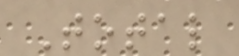Total
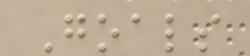Goals
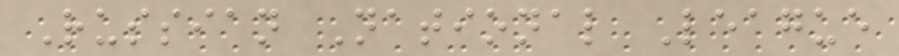Russian National League
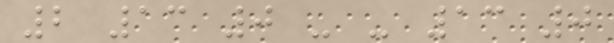2 13 0 - - 13 0
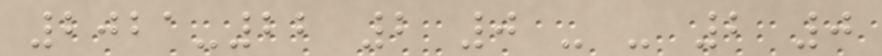2021-22 2 0 - - 2 0
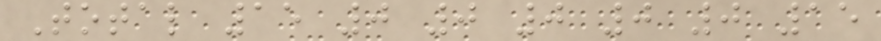Total 15 0 0 0 0 0 15
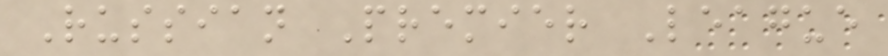Russian Premier League
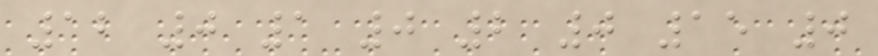12 0 1 0 2 0 15 0
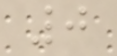0
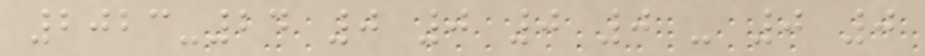2023-24 0 0 0 0 - 0 0
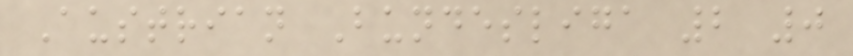Austrian Bundesliga 2 0
